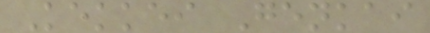Kekkei Genkai
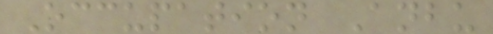Occupation Anbu
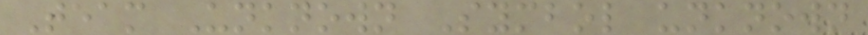Team Unknown Symbol unknown
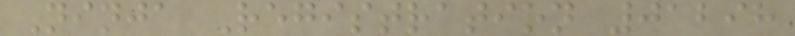Ninja Registration 01298
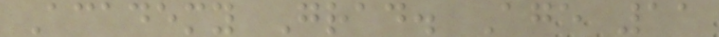Academy Grad. Age 11
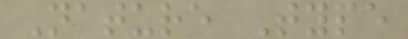Nature Type
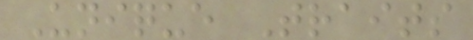Unique Traits
